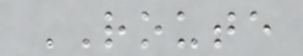ROUTE
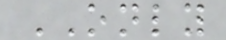ONLY
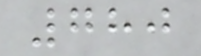780
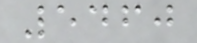5460
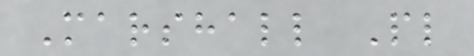Marshall Pl
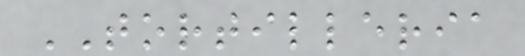TORTILLERIA
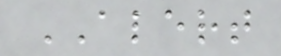ALERT
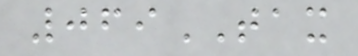069TAX
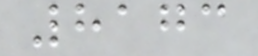8173
